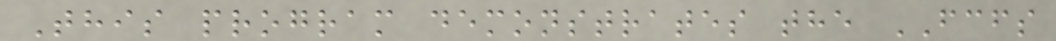This program demonstrates the FCFS
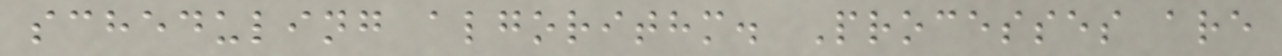scheduling algorithm. Processes are
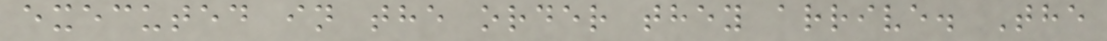executed in the order they arrive. The
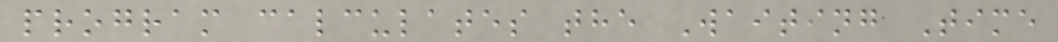program calculates the Waiting Time
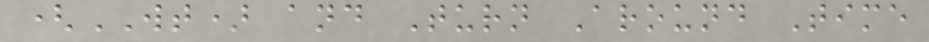(WT) and Turn Around Time
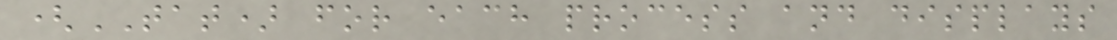(TAT) for each process and displays
